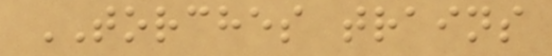TORCHES trains
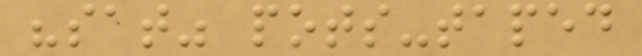"sat" pots-taped
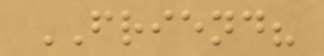FRIEND?
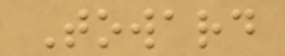Toward
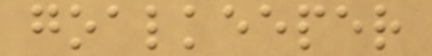goalkeeper
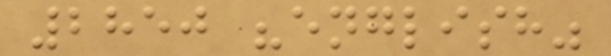2850 "english"
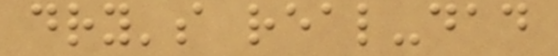dry's real-dad
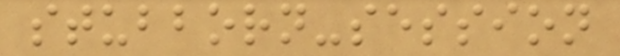stubborn-session
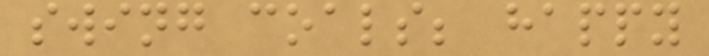swing coals; happy
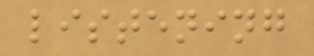listening
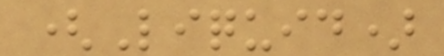(Liquid)
